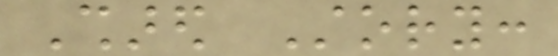Shared Story:
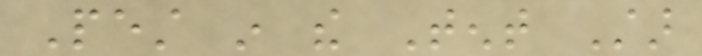Pest in the Tent Star
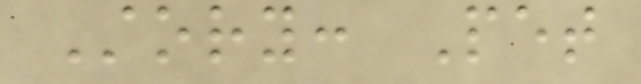Story: Pet
